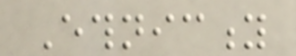Ethnicity
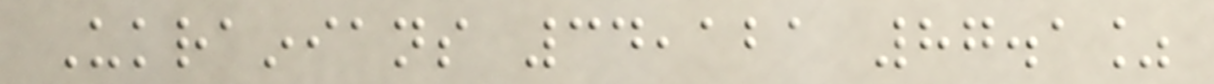Ukrainians 34,121 87.1%
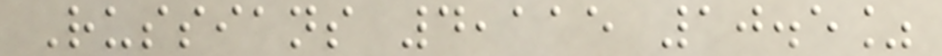Russians 4,115 10.5%
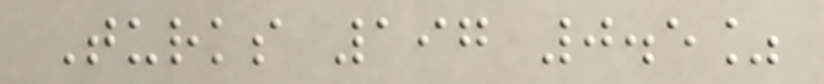Turks 197 0.5%
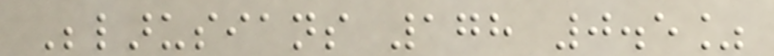Belarusians 178 0.5%
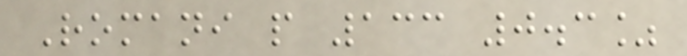Romani people 133 0.3%
